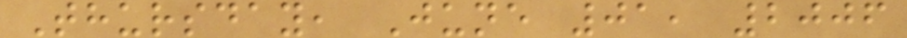Thursday, June 01, 2006
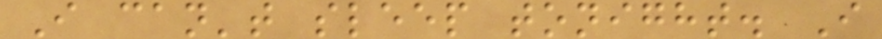I can't sleep tonight. I
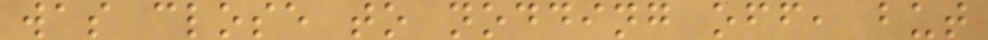was close to nodding off, but
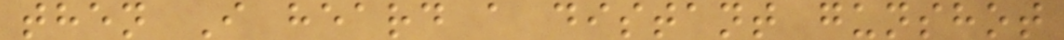then I heard a distant gunshot
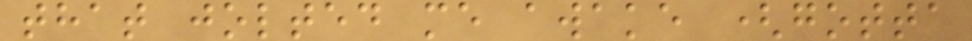that jolted me awake (gotta
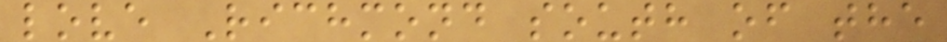love Richmond south of the
